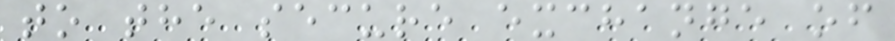to the secure exchange of
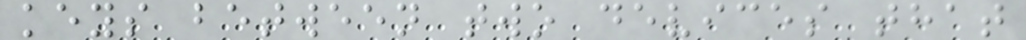keys between two devices that
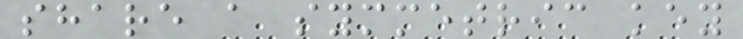share a symmetric key
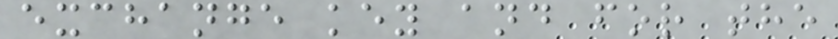exchange key and for the
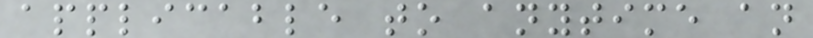applicable to anytime an
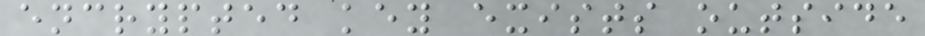encrypted key exists outside
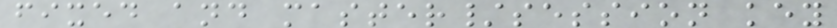fixed and master/session key
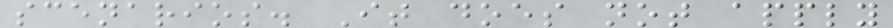scenarios. It does not apply
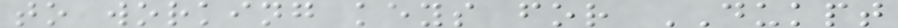to working keys for DUKPT
